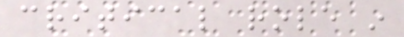critical role in
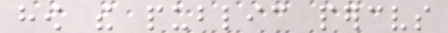how the public perceives
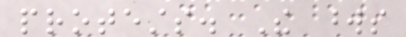protests. The words
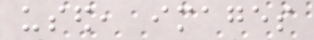used, images
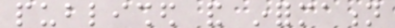published and information
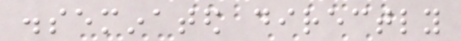disseminated directly
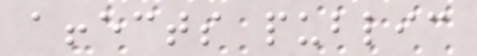affects public
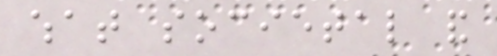what societal and
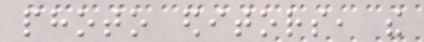photo editors, the
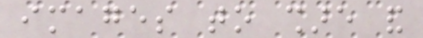images to share and
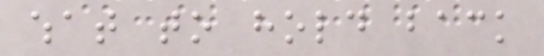what to hold back
